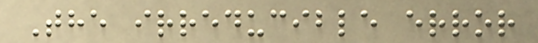The irreducible error
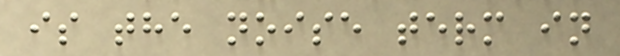is the noise term in
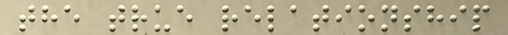the true relationship
